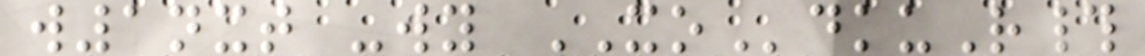w1nxt -wy XOdkuR#
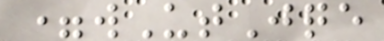=wUtJqe
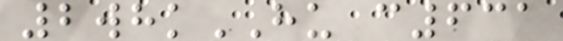2whkHU c631
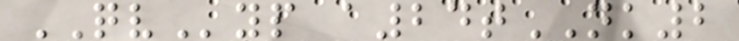QVyp a24tNK2
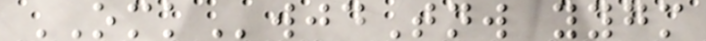OMKwjdTnw yygm
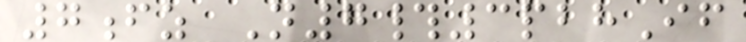7fz N7#3pbhIf
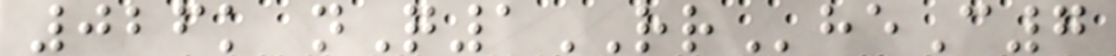026k nQ1RRheC7
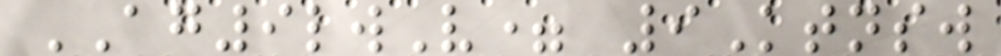AG9lwV= 9Ktnsw
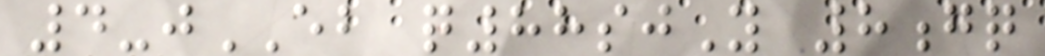4-jEB q88sjY 8gq
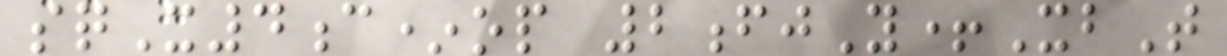sqX4c*op 2fjY+XbT
